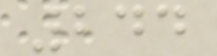244
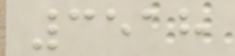3518
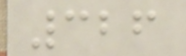326
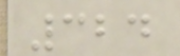324
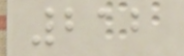212
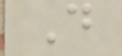D
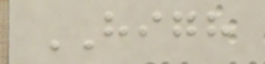HIGH
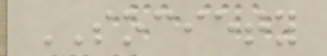SOCIETY
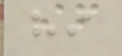hi
